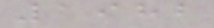1982
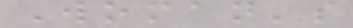Woman's
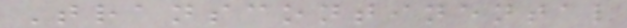Transcontinental
